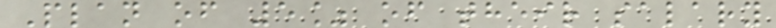Plan of 5% of their salary
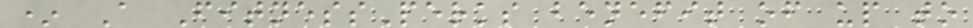* A FitnessPerks benefit of up to
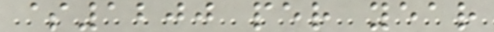$1200 per year
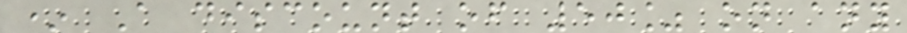* A discount of 50% on any
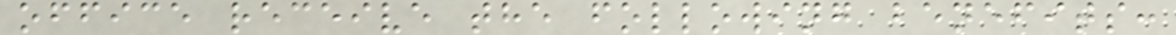office receive the following benefits:
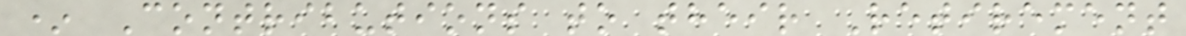* Contributions to their Retirement
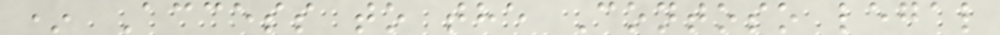* Access to the Contoso legal
